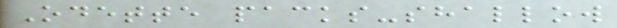Odette packs-shallow
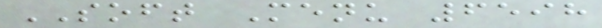SOFT Menu 6598
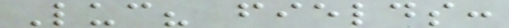Luc? fields:
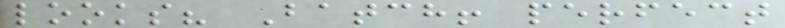looks? Batch! perfect
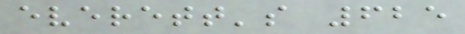everett's 625
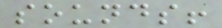sounds!
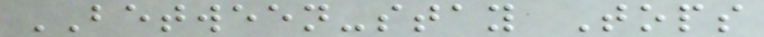BETWEEN-stay Tops
